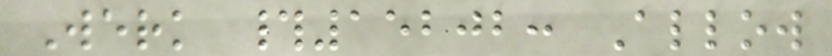Werk #15202: Allow
